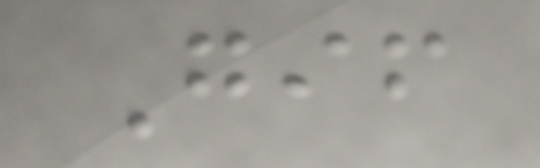Gif
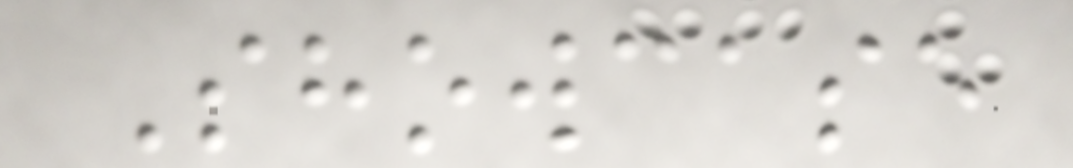Showcase
